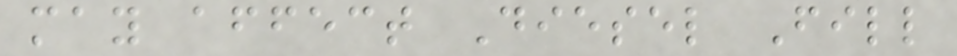may affect Diesel Fill
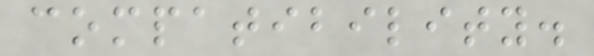compatibility.
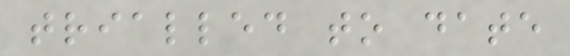trialled to date
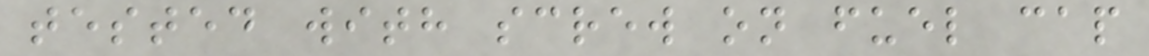tested with screw on fuel cap
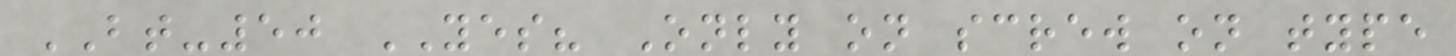BT-50 YES? Only on screw on type
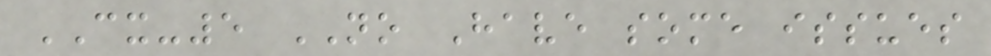CX-5 NO Have some issues
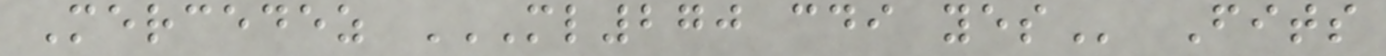Mercedez ML270 CDI YES Fits
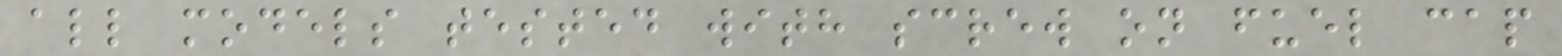all models tested with screw on fuel cap
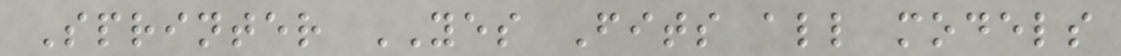Sprinter YES Fits all models
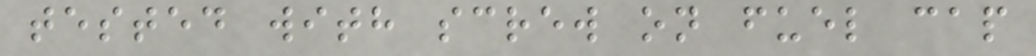tested with screw on fuel cap
